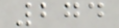274
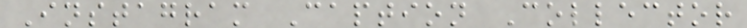Instagram Caption Collector
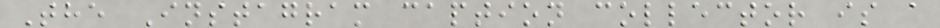The Instagram caption collector is a
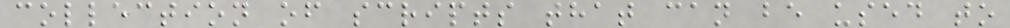collection of scripts that can be used to
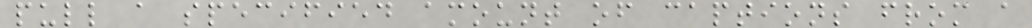pull a specified amount of captions from a
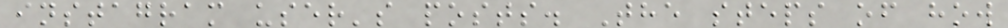instagram user's posts. The steps of how
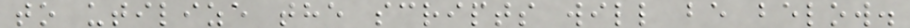to utilize the scripts will be below.
